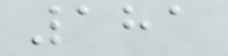181
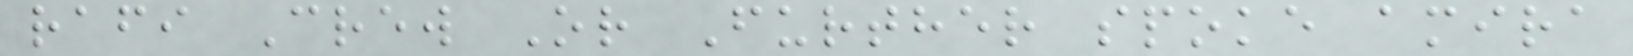rafi Crew Or Further spoke amira
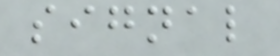signal
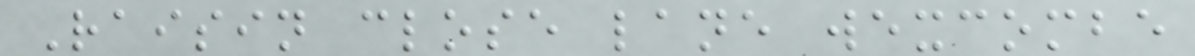Raisin close lane wexcombe
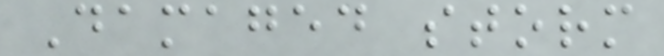Damaged storm
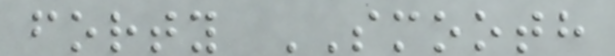forty SMOOTH
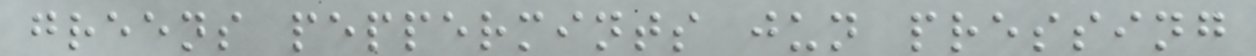greens peppermints jun pressing
